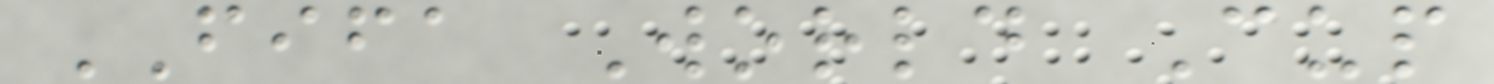FIFA World Cup
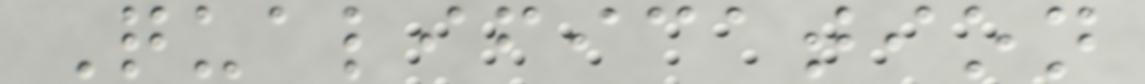Qualification
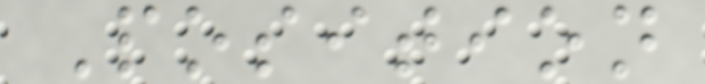Position
